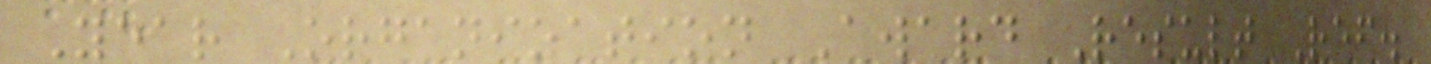Year Organization Award Result Ref.
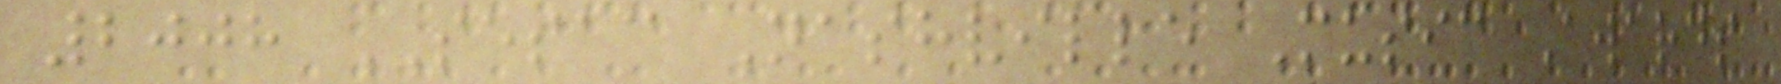2008 SESAC Nashville Music Awards
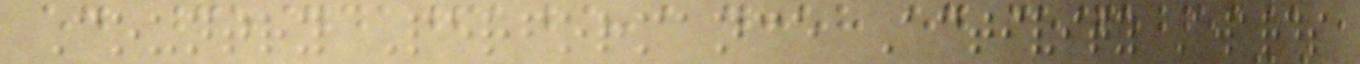Country Performance Activity Awards
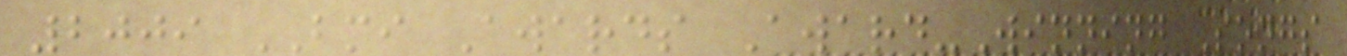2009 BMI Awards Award-Winning Songs
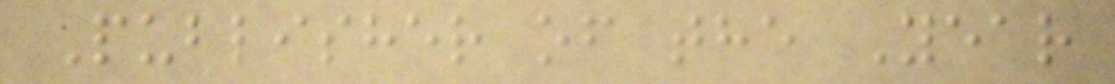Publisher of the Year
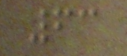63
